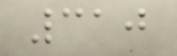310
